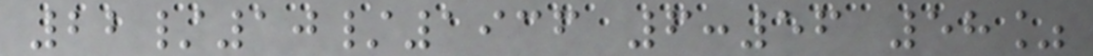22/10/1936 6:56 58%
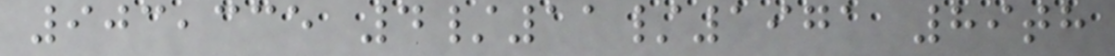903,335 4/11/1971 89th
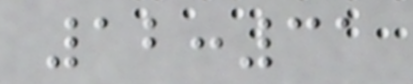12:31
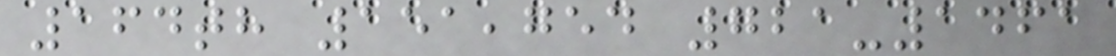164th 151,754 721-1461
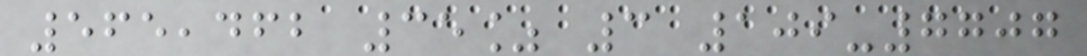565,462 35% 3 109-7707
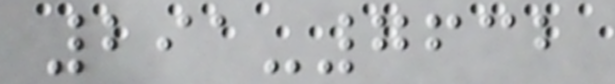291-7632
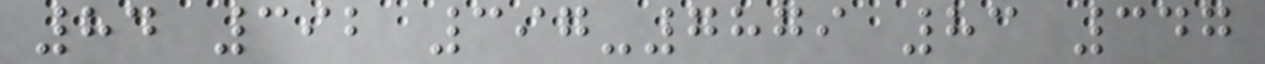84 392 397-7879 83 347
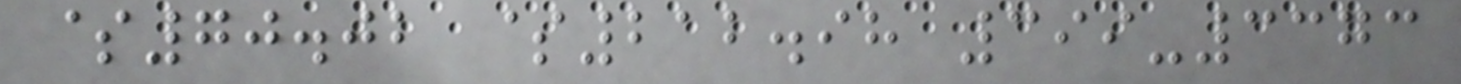$70.02 $212.98 399-3373
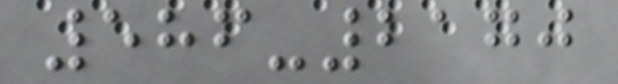586-2170
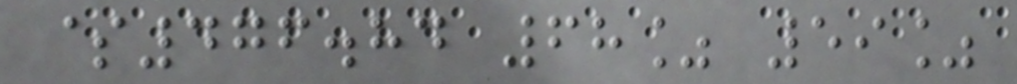$476.84 68% 59%
